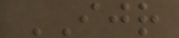IJR
